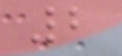2
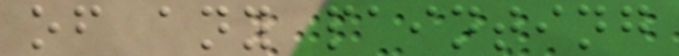of any painting
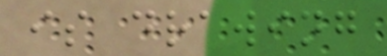is drawing
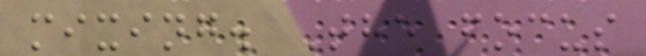mixing. The focus
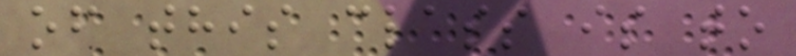of this class is to
